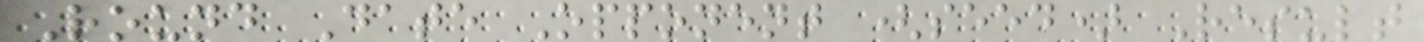Round Date Opponent (seed) Result
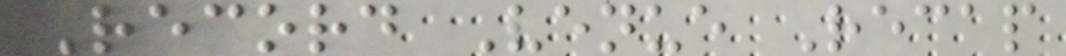Record Venue Recap
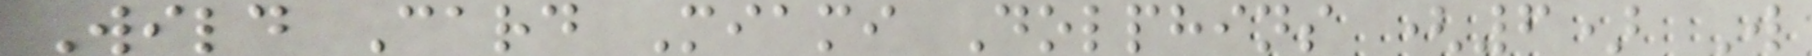Wild Card Miami Dolphins (6) W
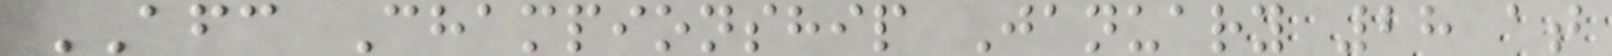AFC Championship January 28 at
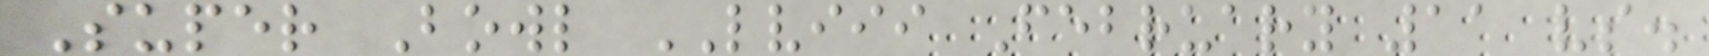Super Bowl LVIII February 11 vs.
